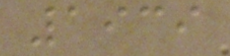1939
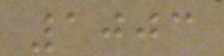1003
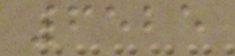6525
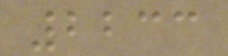2233
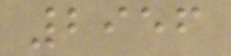2956
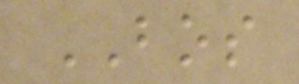BOS
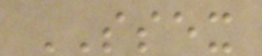SSEX
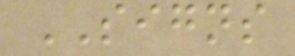SIGNS
